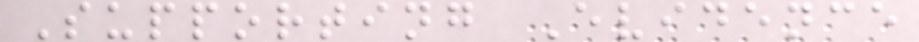Supporting Evidence
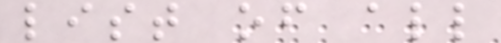list of all
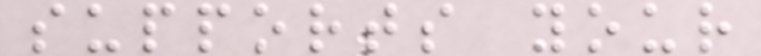supports your
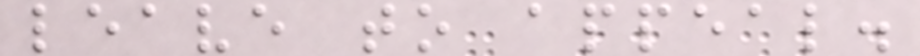leave to appeal.
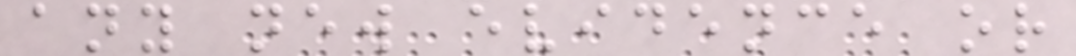any new evidence or
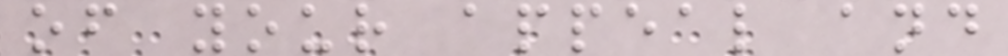of your appeal and
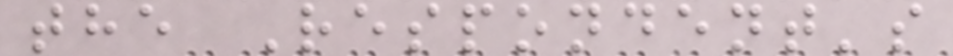the Respondent's
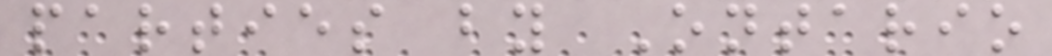parties by Ontario
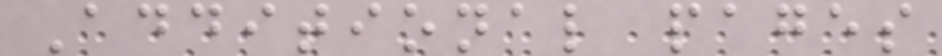Additional pages
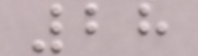28
